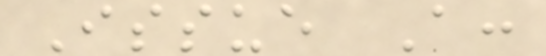Issue A:
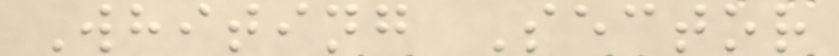Whiting Sector
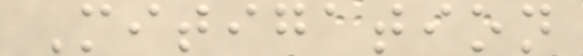Mitigation
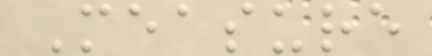Measure
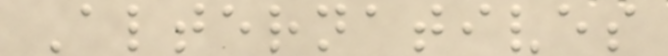Alternatives
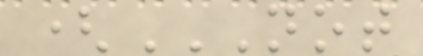(NOT
